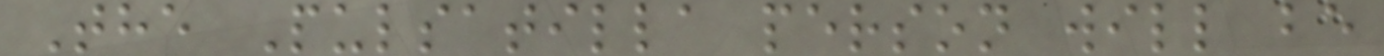The Pulsatilla person will be
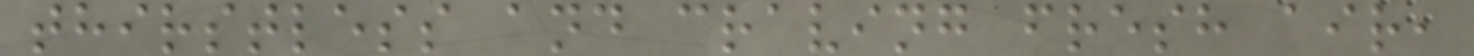thirstless and craving fresh air,
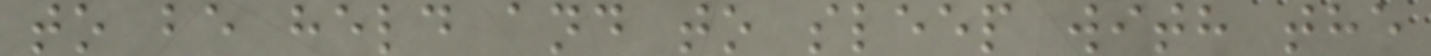to be held and to sleep with the
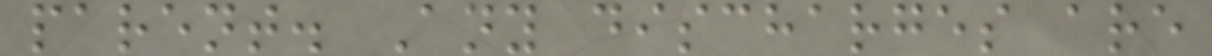parent. Any discharges are
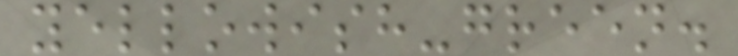yellowish-green.
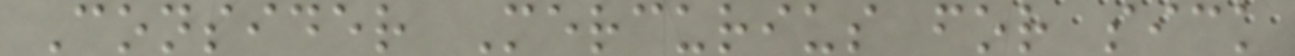Consider Mercurius for sick
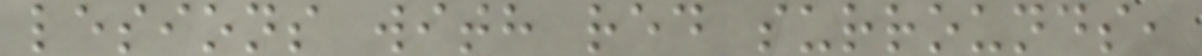lesions with red surrounds,
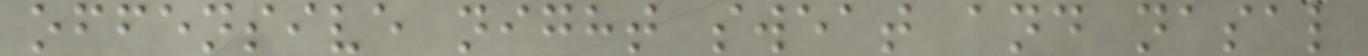offensive night sweat and nasal
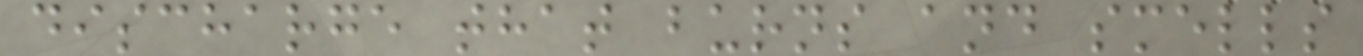discharge that burns and smells
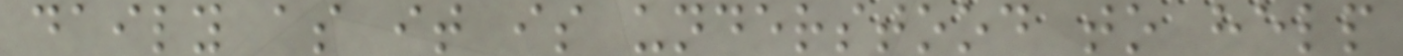daily as it is understood to help
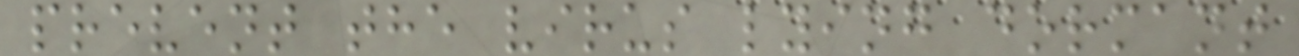prevent the virus lying dormant
